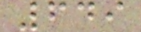649
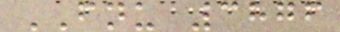FNU 3876
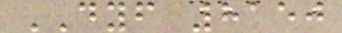DYF 8150
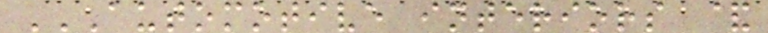AUTOMOTIVE INTERIORS &
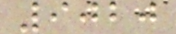9020
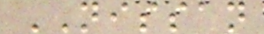NISSAN
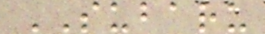SUBARU
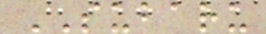SUBARU
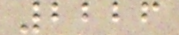2226
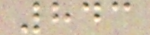843
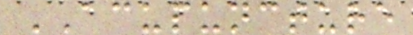ACUPUNCTURE
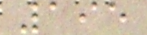195
